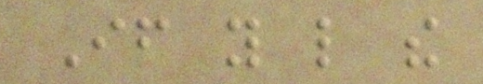If you like the
